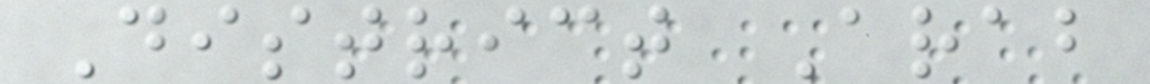District Arab
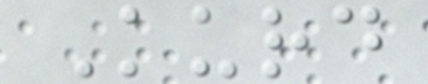Kurd
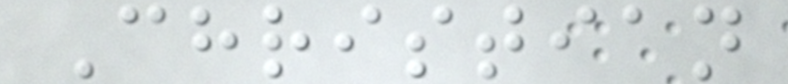Christian
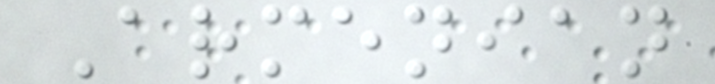Armenian
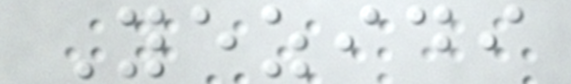Yezidi
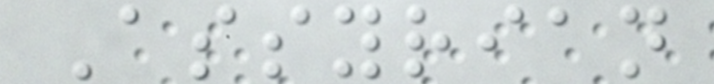Assyrian
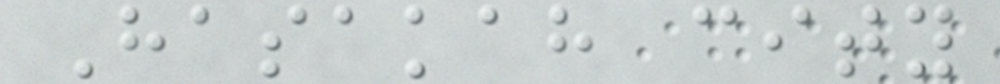Hasakah city
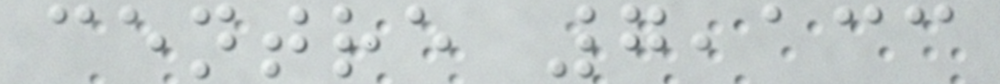centre 7,133
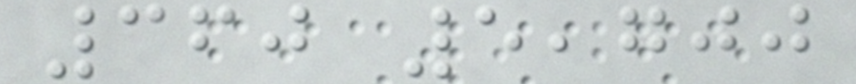360 5,700
